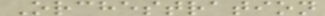Orchestration
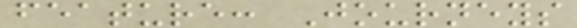feature: Journeys
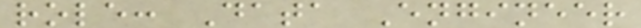role: Data Engineer
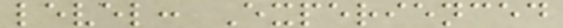level: Experienced
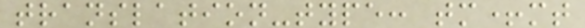translation-type: tm+mt
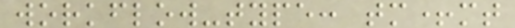workflow-type: tm+mt
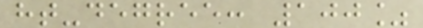ht-degree: 100%
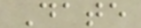Date
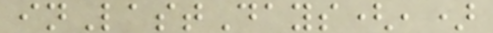inLastDays(,)
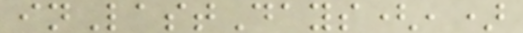inLastDays(,)
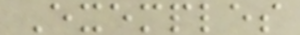Exemples
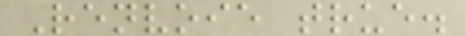Renvoie true.
